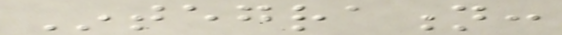Integration:
